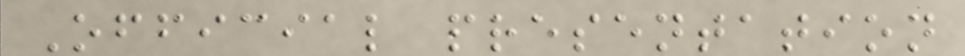Official presentation
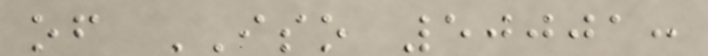of ISO 50001:
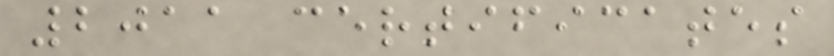2011 certificates
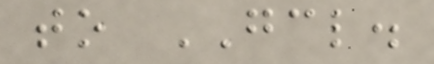to GCL.
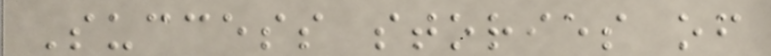Success stories of
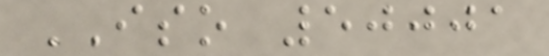ISO 50001
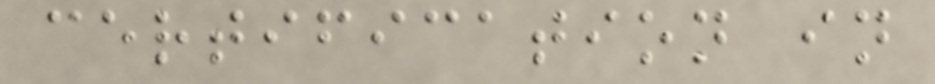certification in
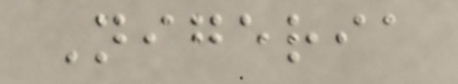Nigeria
